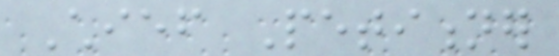Chief Petitioner
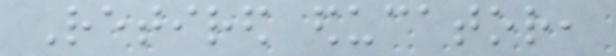Retired educator,
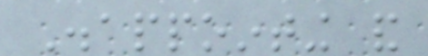Disappointing and
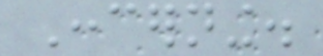Concerning.
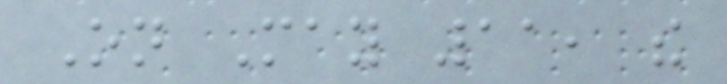On May 11, the
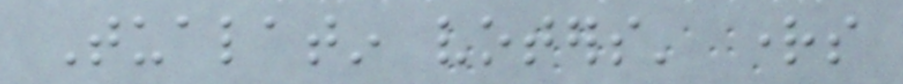Tualatin voters' rights
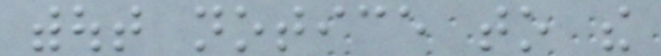without notice to the
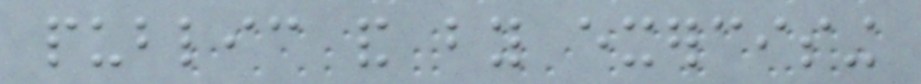public and by exercising
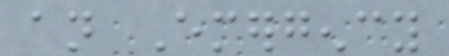an Emergency
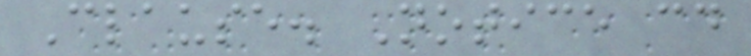Clause. Notice could
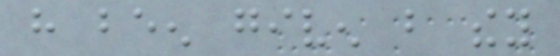have been given but they
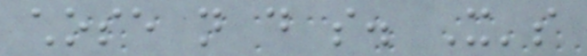chose not do so. It's
